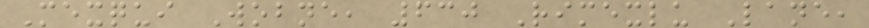Mexqui Wobne, 630 Rimexlu Lane,
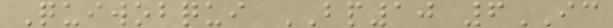Quiwobqui BP10 6IC
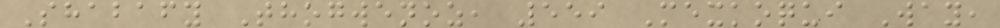Shabafy Thogwenoz, 559 Mexkoqui Way,
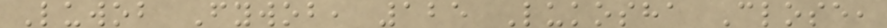Luwob Fywob, 125 Lukosha Close,
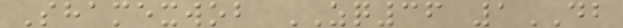Shamexwob ZQ36 1DB
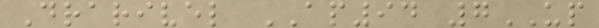Drarivel AP94 7UP
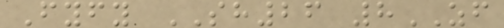Fyfy SH26 8ZF
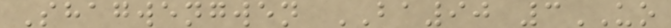Shagwengwen BA90 3UO
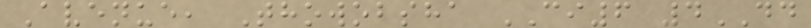Avenue, Thowobsha CI6 4DD
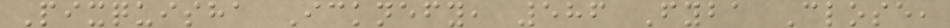Pixquisha Icknefy, 586 Fyba Close,
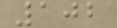102
